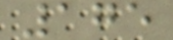175
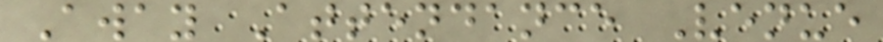Away Attendance Venue
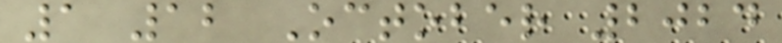1 12 October 2024
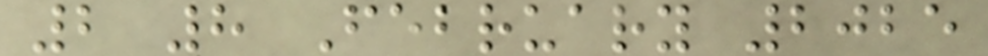2 8 February 2025
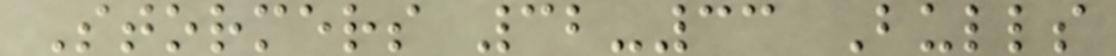Stormers 32-33 Bulls
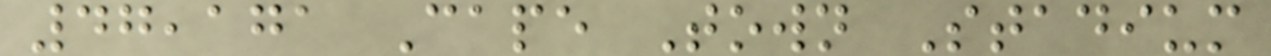47,171 Cape Town Stadium
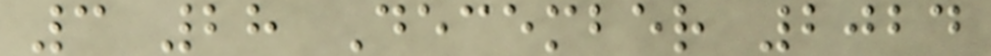3 28 December 2024
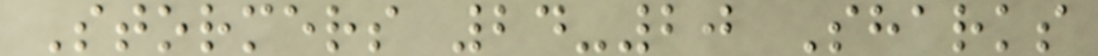Stormers 24-20 Sharks
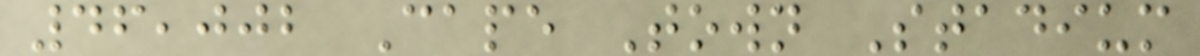46,002 Cape Town Stadium
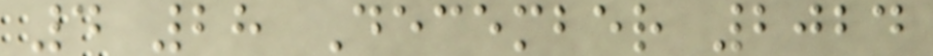4 28 December 2024
